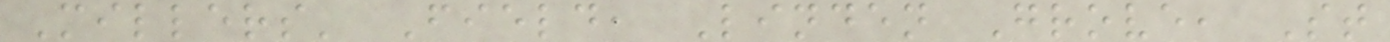Millers' Field, Linden Grove, St
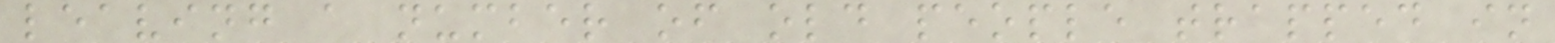leaving a number of old people trapped in
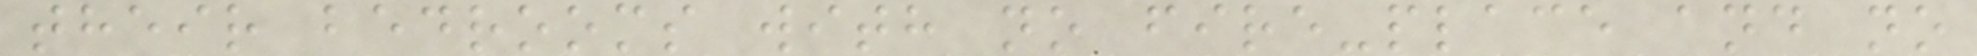their bedrooms with no fire-place and no
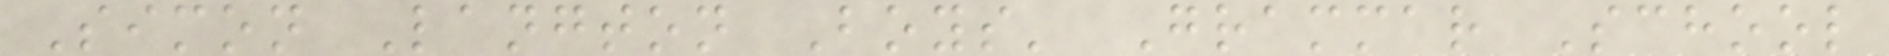Simon Langton Boys' Grammar School
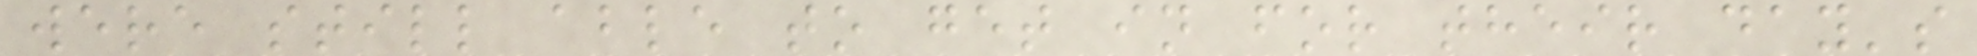were still able to get in for their day's
